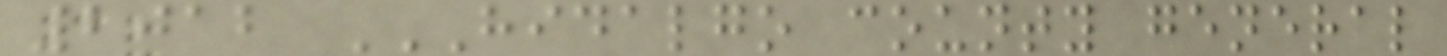2012 HIDALGO COUNTY GENERAL
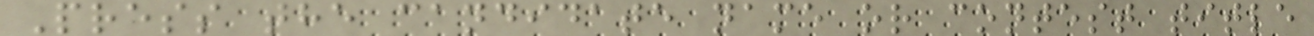Press the candidate name or contest title
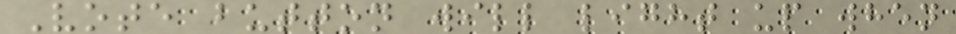Vote button will light up when
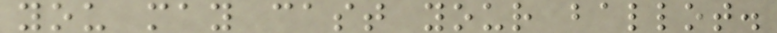you may cast your ballot.
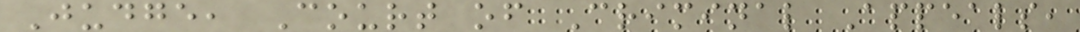Judge, Court of Criminal Appeals,
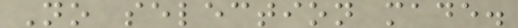No selection made.
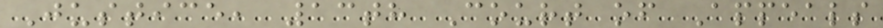Justice, 13th Court of Appeals
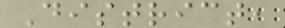District,
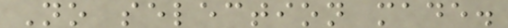No selection made.
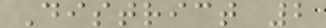District 2
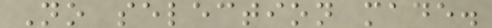No selection made.
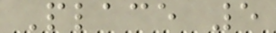Place 5
